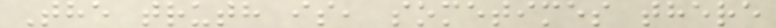The truth is, sometimes there
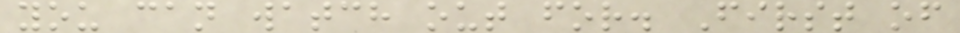you can watch out for. First of
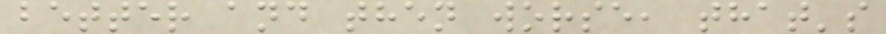better and then worse, that's
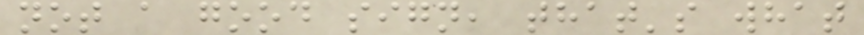not a good sign, that's what
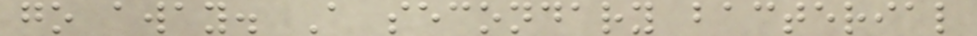go away. A secondary bacterial
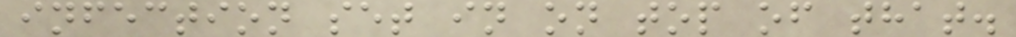infection set in on top of that.
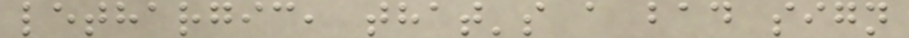lethargic, that's a bad sign
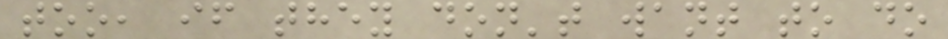too, if they don't want to do
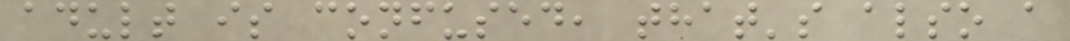adult is confused, that's also a
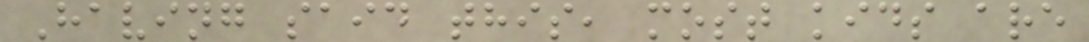Having said this, most kids are
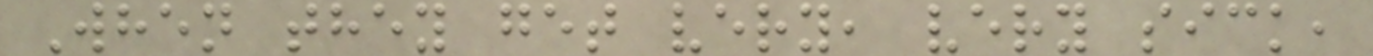When they get very, very sick,
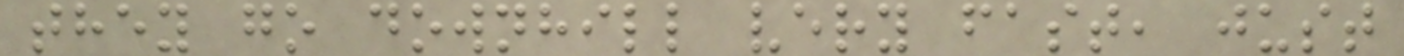they go downhill very fast, just
